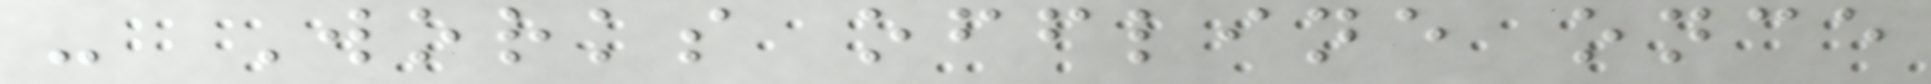- Works offline once
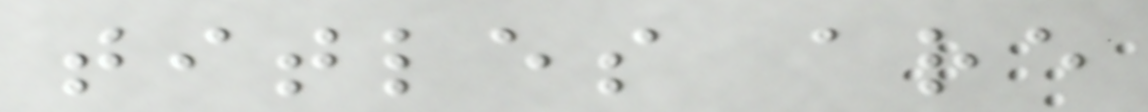titles are
